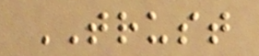TRUST
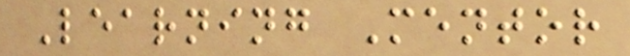Learning Mentor
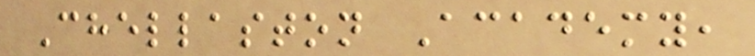Chellaston Academy,
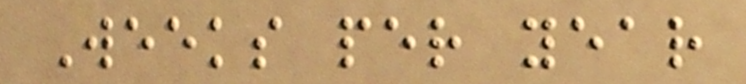Weeks per year
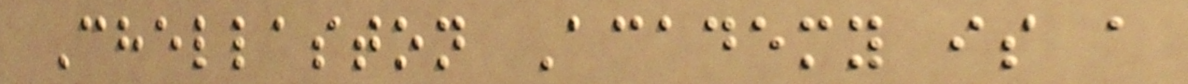Chellaston Academy is a
